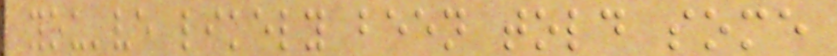you've likely been told some
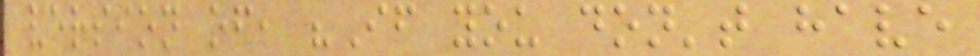version of, "If you don't have
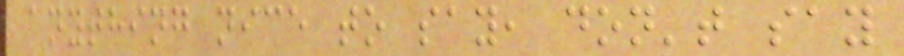anything nice to say, don't say
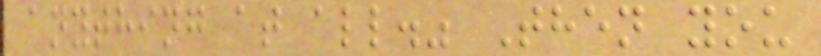anything at all." Then you
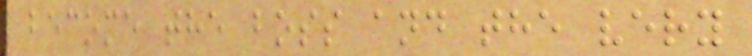become the boss and the very
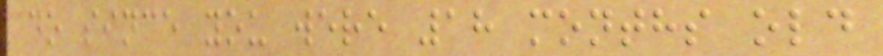do since you were 18 months old
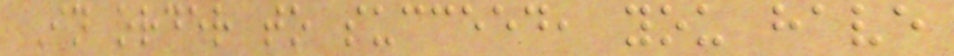In order to succeed, you have
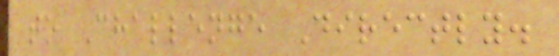to Challenge Directly.
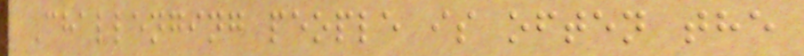Challenging people is often the
